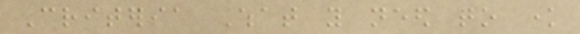Criteria What you need to know
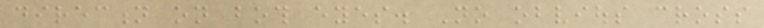direction on both eyes. No obvious cross
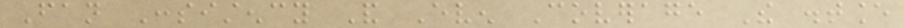Fan Consistency And Even Coverage The distance
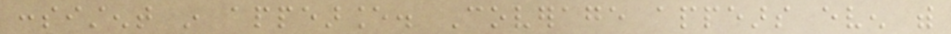consistent in appearance. Coverage appears even with
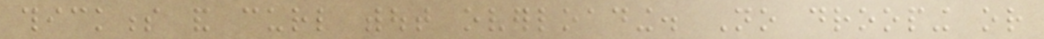thickness and curl without overloading. No drooping or
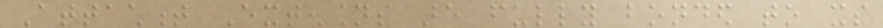Attachment Extensions are fully bonded to its
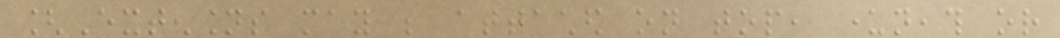[Extensions may be attached on top, underneath or
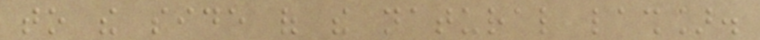to the side of the natural lash].
